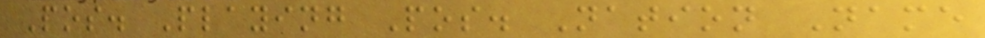Pos. Playing Pos. Nation Name
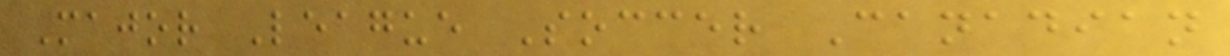Major League Soccer Canadian
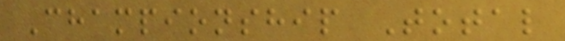Championship Total
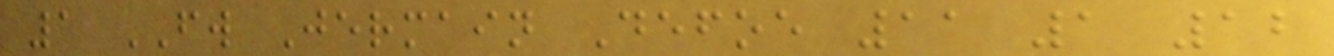1 FW Jermain Defoe 11 1 12
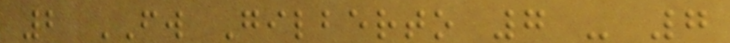2 FW Gilberto 7 - 7
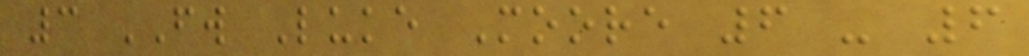3 FW Luke Moore 6 - 6
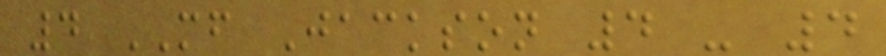4 MF Jackson 4 - 4
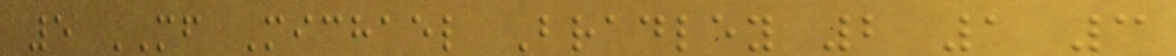5 MF Michael Bradley 2 1 3
